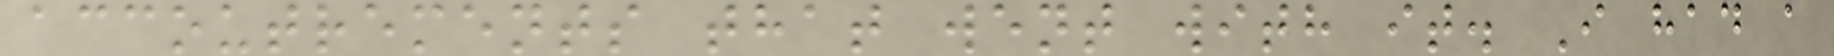accoutrements that went with it. I had a
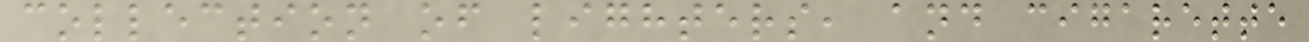collection of lighters, and cigarette
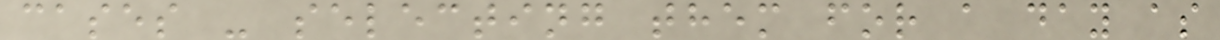cases - selecting them for a day as
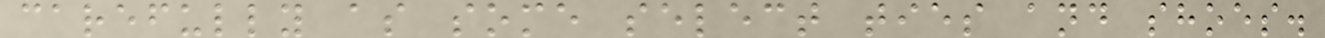carefully as some select ties and shoes.
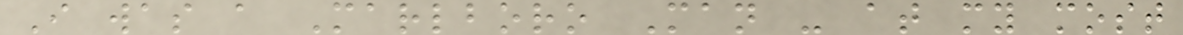I was a Marlboro Man - at my most
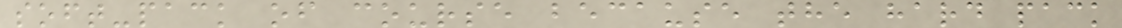soft-pack of course because the hard pack
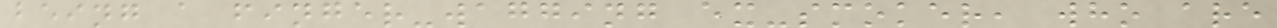being a finger-wagging ex-smoker, who are
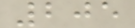205
